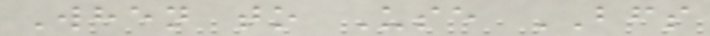When to Use BFS
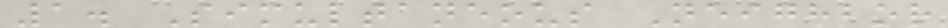1. Simultaneous Neighbor
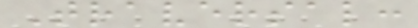Traversal:
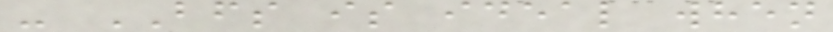- BFS is ideal when
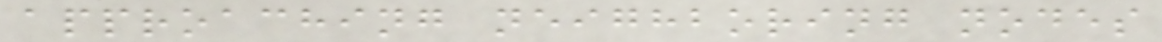approaching neighboring nodes
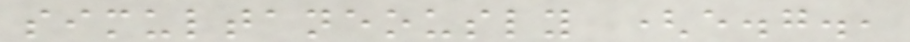simultaneously (e.g.,
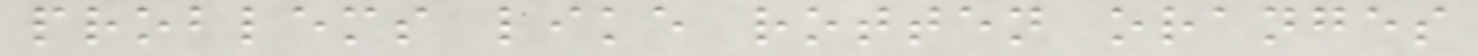problems like rotten oranges
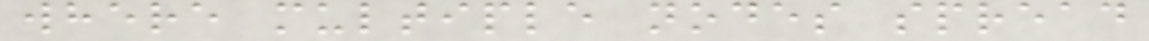where multiple nodes spread
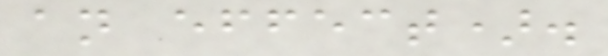an effect).
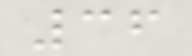36
